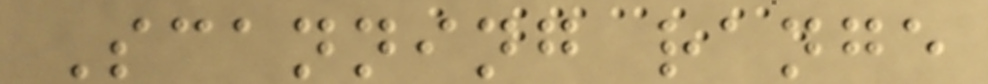Scanning range
